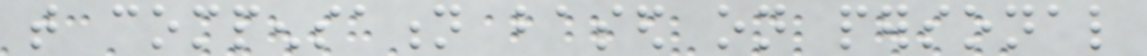that compensation based on personal
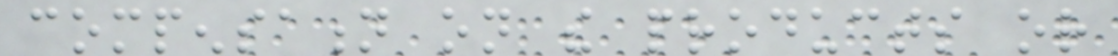compensation on the products or
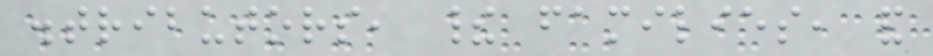distributors, their families, and
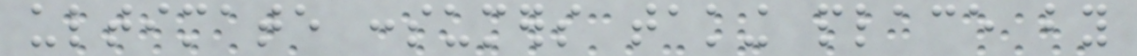ultimate consumers taking place by
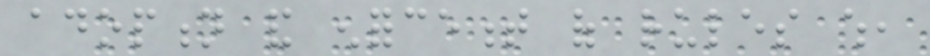adoption and enforcement of rules which,
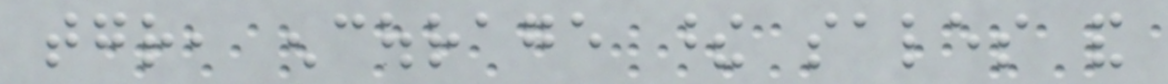together, encourage these sales and
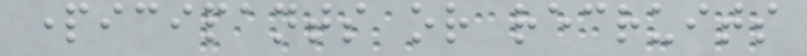participants or recruits
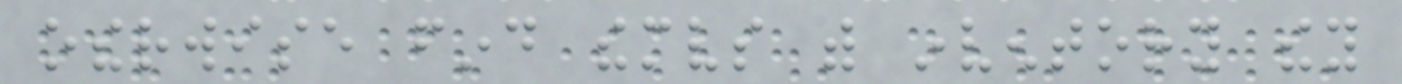otherwise find themselves with inventory they
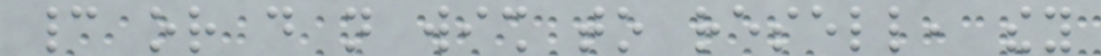cannot or do not wish to resell, they
